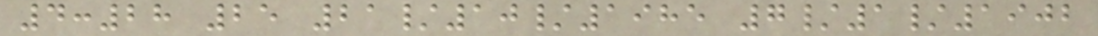4:28 25 21/10/1985 7/1/1902
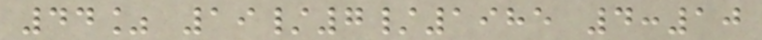44% 19/7/1985 4:10
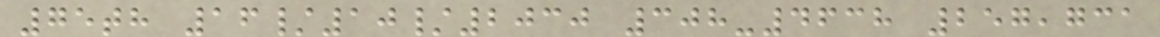75th 16/10/2030 308-4638 257,731
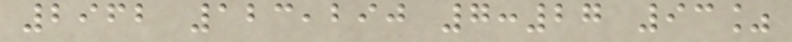2962 123,290 7:27 93%
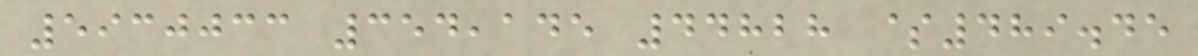5930033 354,145 44828 $489.45
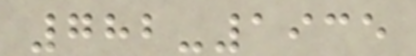782-1935
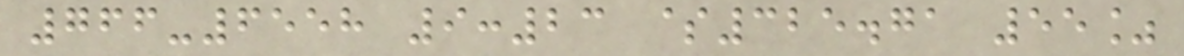766-6558 9:23 $325.71 55%
